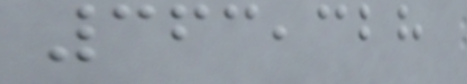363,328
